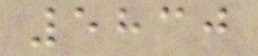5830
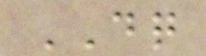DQ
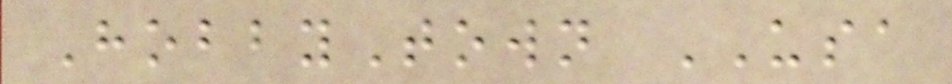HobbyTown USA
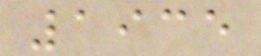1935
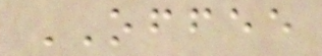OFFEE
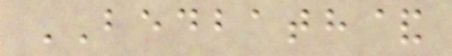BEDBATH&
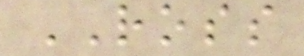ROSS
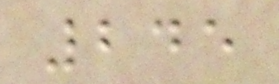245
